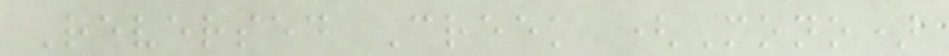Reversed Creek (Mono)
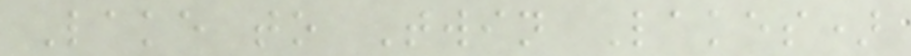Lake to Twin Lakes)
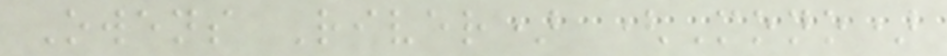Owens River) (Mono)
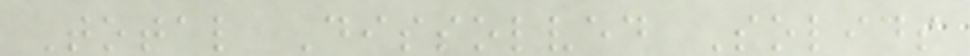Total Dissolved Solids
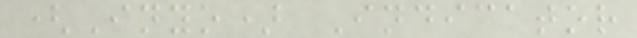(Inyo) Indicator
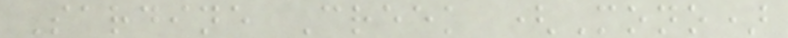Sardine Creek (Mono)
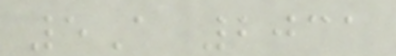5A 2031
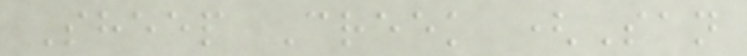Sheep Creek (San
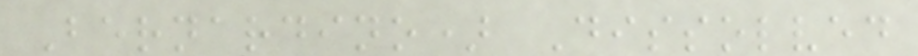Bernardino) Dissolved
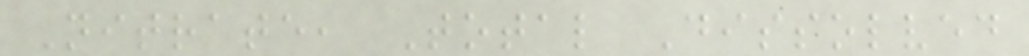Nitrate, Total Dissolved
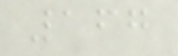167
